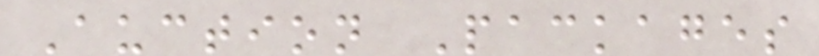Auction Packages
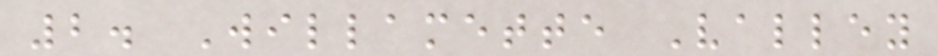2. Willamette Valley
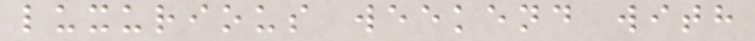luxurious weekend with
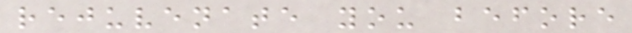rejuvenate you before
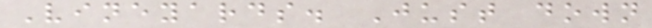Vineyards. Just down
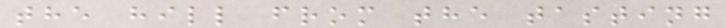the hill from the tasting
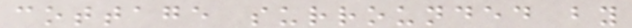cottage surrounded by
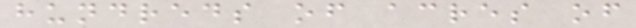hundreds of acres of
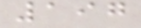197
